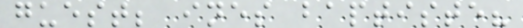guest; ines baptiste?
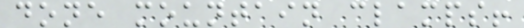done mountain clamps!
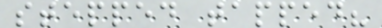stepped tapped?
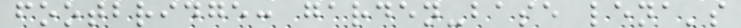footbridge: garden-base lena's
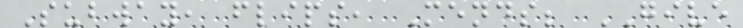Subway, flips, Mends; GIVE
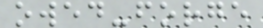owed-forge
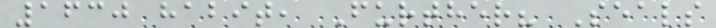1630 habit, Further? Seals
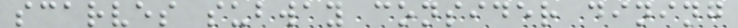scarves subway consider dining
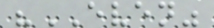"EVEN"
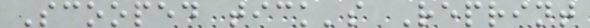Scooped tick's Reprint
